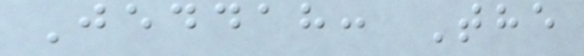Jeddah: The
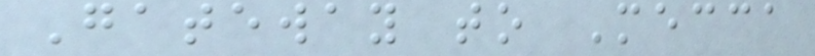Gateway to Mecca
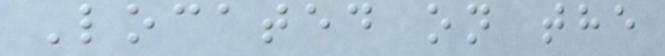Located on the
